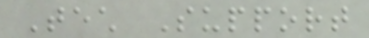Tech Support
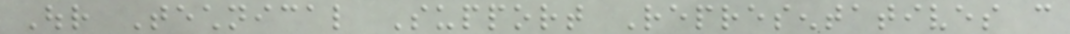Our Technical Support Representatives can
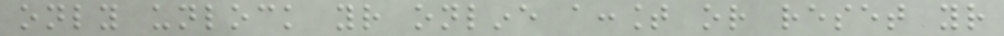only unlock your online account or reset your
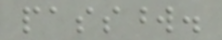password.
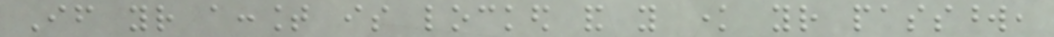If your account is locked and you know your password,
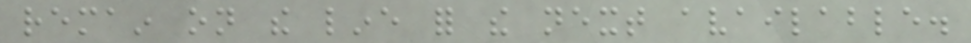remain on the line for the next available.
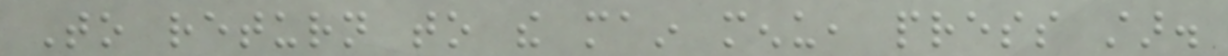To return to the main menu, press star.
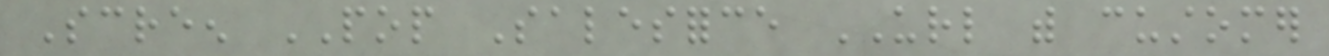Screen POP Salesforce URL with customer
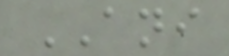ANI
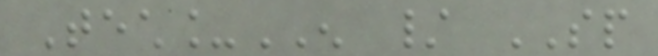Tech_EN / SP
